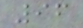96
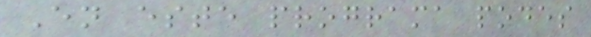En este programa podes
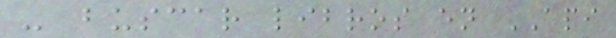- buscar libros en API
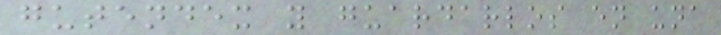gutendex y guardarlos en una
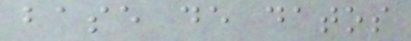base de datos
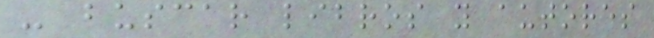- buscar libros y autores
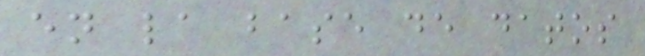en la base de datos
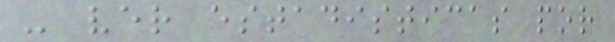- ver estadisticas por
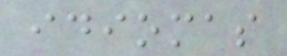idiomas
